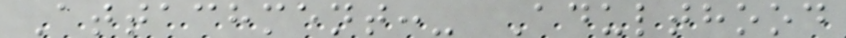Attachment:- Adulthood
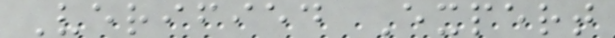Verified Expert
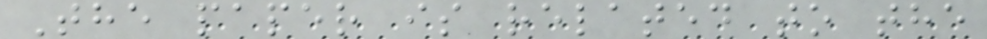The paper is related to the
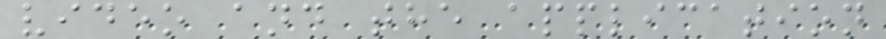video and the application
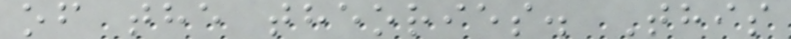of the theories. This
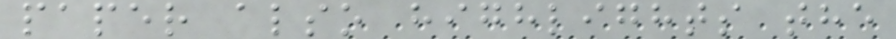paper also highlights the
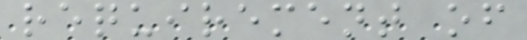requirement of
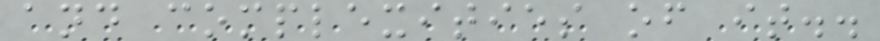and complexities of it..
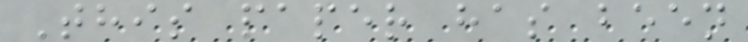This paper has been
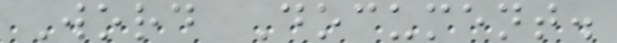Word Document.
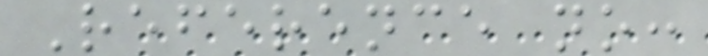Reference no:
